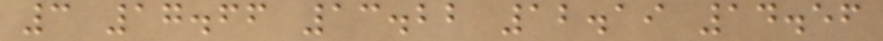3 17.66 13.22 12.19 14.56
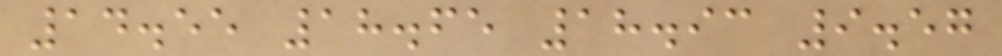14.55 18.65 18.93 9.57
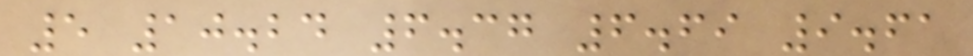5 10.24 6.37 6.69 9.61
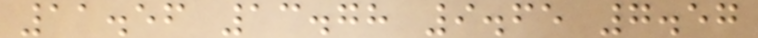11.56 13.78 9.65 7.57
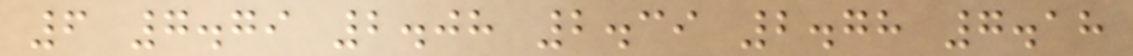6 7.79 2.08 2.39 2.78 7.18
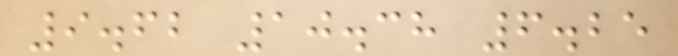9.62 10.38 6.25
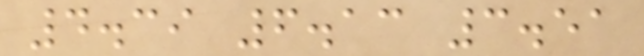4.39 6.13 3.51
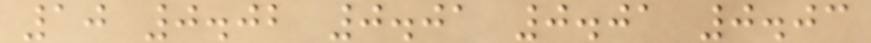10 0.02 0.01 0.01 0.03
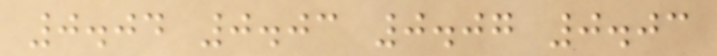0.04 0.03 0.07 0.03
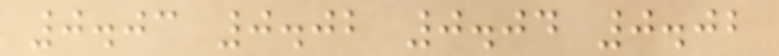0.03 0.02 0.04 0.02
